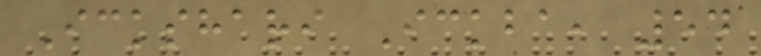Ickshari Ickba, 54
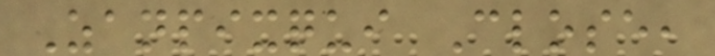Zanpixqui Close,
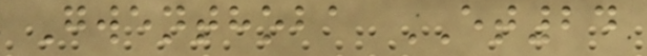Gwenthoba ET24
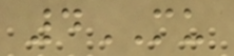4MU
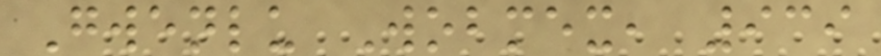Gwenlu Wobmex, 939
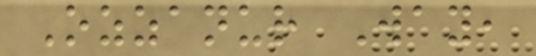Ozzanur Way,
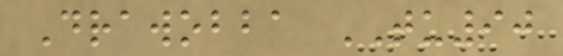Drawobba TU90
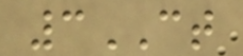3CT
